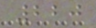220
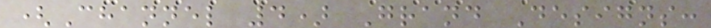(Channel 4) Grand Designs:
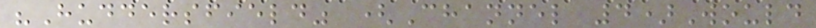"Huddersfield" (Channel 4)Would
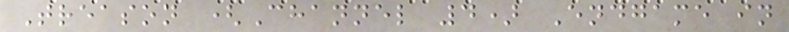Treason (Channel 4) Endgame in
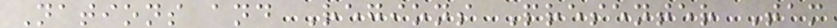Nations and Regions Presenter Tam
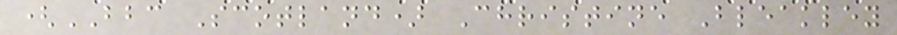(BBC Scotland) Christine Bleakley
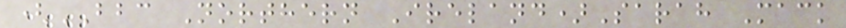(BBC Northern Ireland)Sarah Mack
